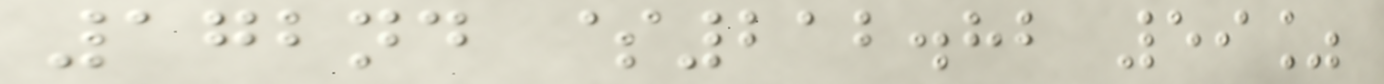172nd $212.82 59%
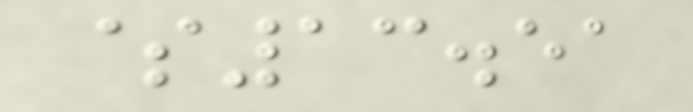$13.51
